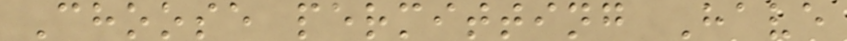Choose permitting Have
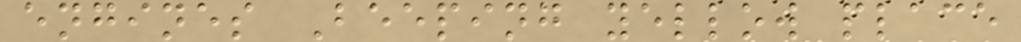engines Beeping yellow place
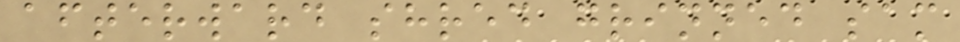afterward shred grinned sam
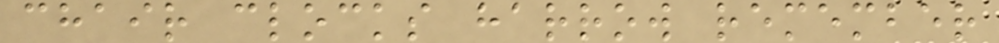chair clocks harrow remember
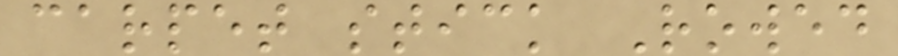carpet stick Rowed
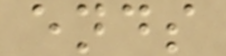ends
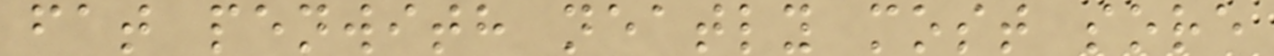fat penwith neatly most sore
